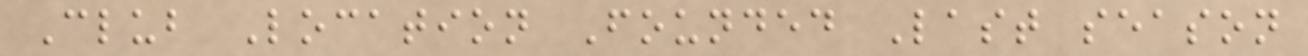Club Location Founded Last season
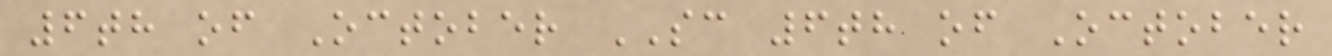6th of October SC 6th of October
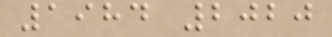1984 2020
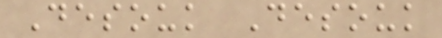Desouk Desouk
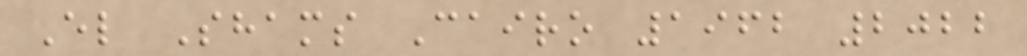El Shams Cairo 1962 2022
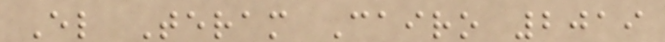El Teram Cairo 2019
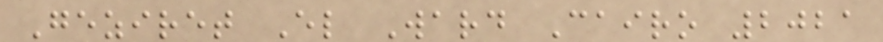Geziret El Ward Cairo 2021
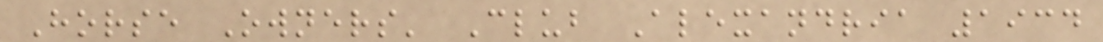Horse Owners' Club Alexandria 1934
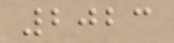2023
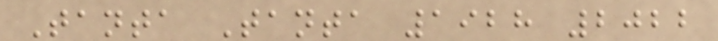Tanta Tanta 1928 2022
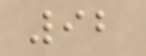92
